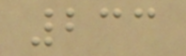233
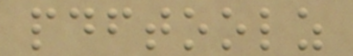pdftoolz
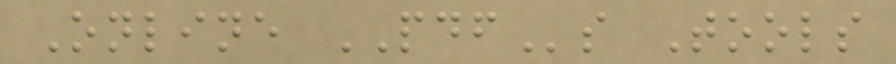Online PDFs Tools
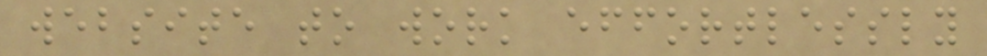website to work effortlessly
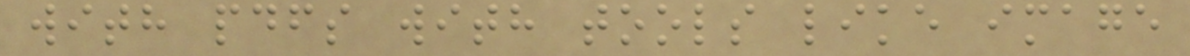with pdfs with tools like image
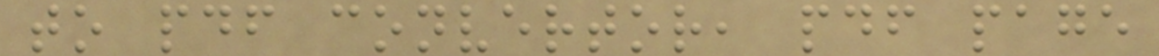to pdf convertor, pdf page
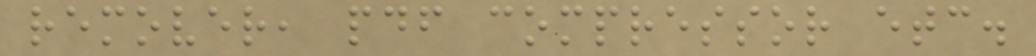remover, pdf compressor etc.
